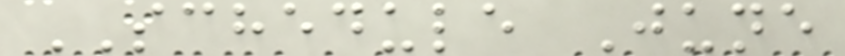SCHEDULE June
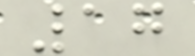17
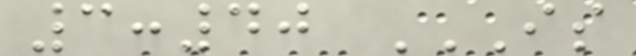3:40 IS
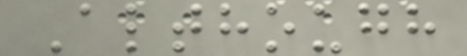Although
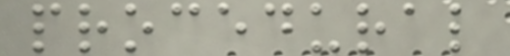procedural
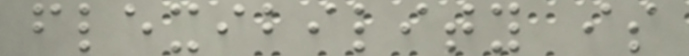flexibility is
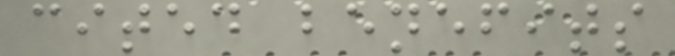cited benefits
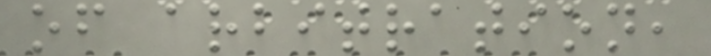of arbitration,
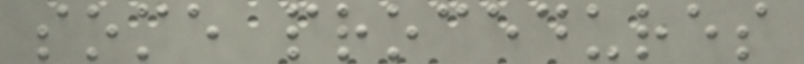some procedures
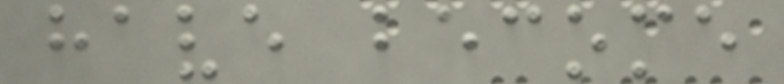have become
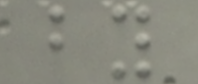by
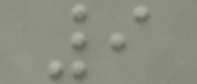9
